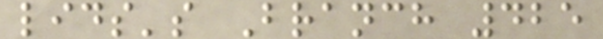lids's Branch 425
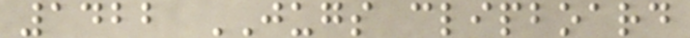1422 JUGS clipboard
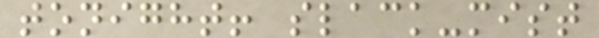tonight! slack-mist
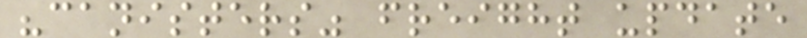"canisters" freight update
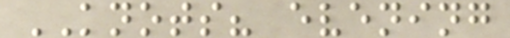KNOTS? evening
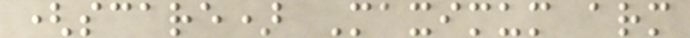(scare) Maximum arm
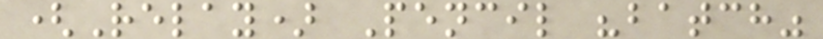(Relay) Pencil "batch"
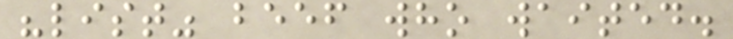"list" beef who waited.
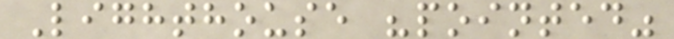Lighthouse "pointed"
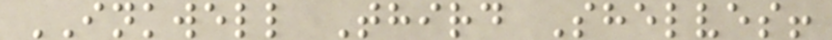INKWELL Third Shelves!
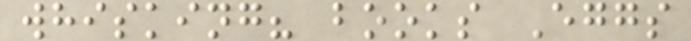whisking? books Eggs
